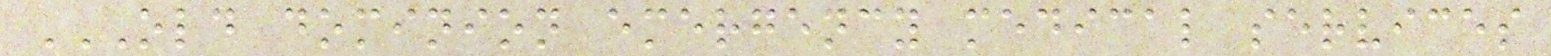OLD DOMINION EMERGENCY MEDICAL SERVICES
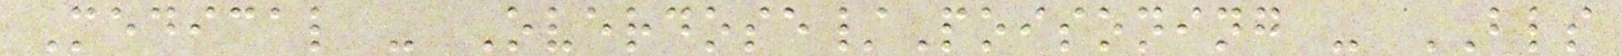Medical - Overdose/Poisoning - BLS
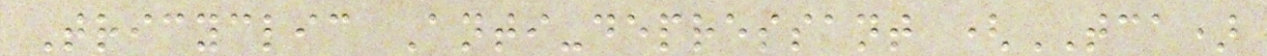Tricyclic Anti-depressant (TCA)
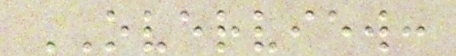OVERVIEW:
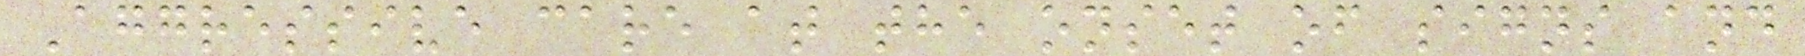Aggressive care at the onset of signs and
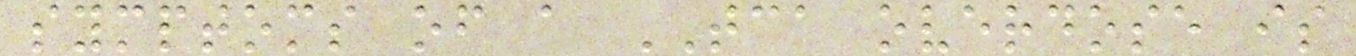symptoms of a TCA overdose is
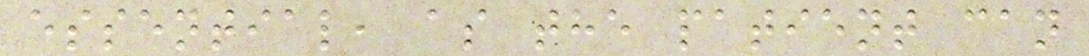essential, as the patient can
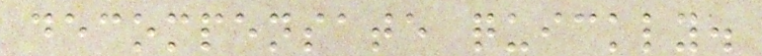decompensate quickly.
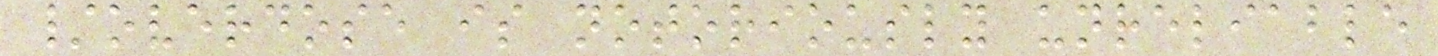/overdose is notoriously unreliable
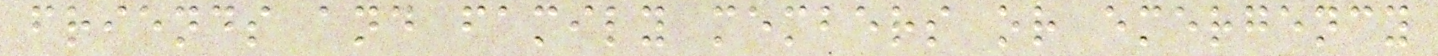friends and family members or emergency
